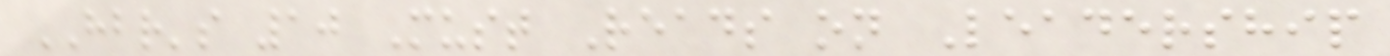HBR's 10 Must Reads on Leadership
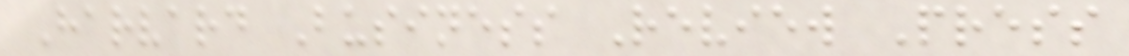Harvard Business Review Press
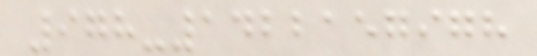978-1422157978
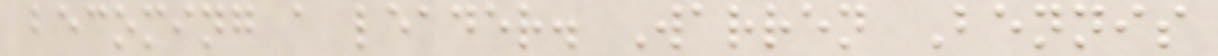becoming a leader. Warren Bennis
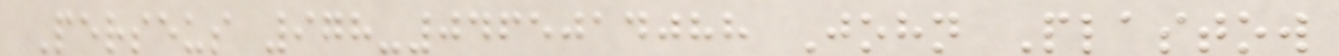Perseus 978-0465014088 John Plastow
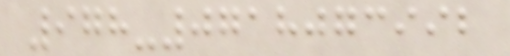978-0718073992
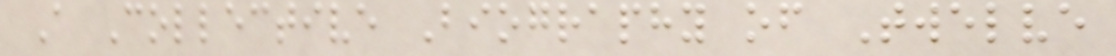A Collective Biography of Twelve
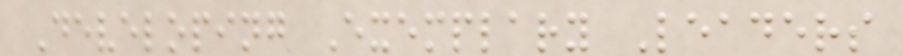Developing Exemplary Leaders
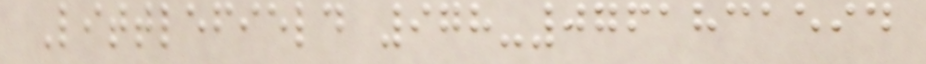Littlefield 978-0761831594
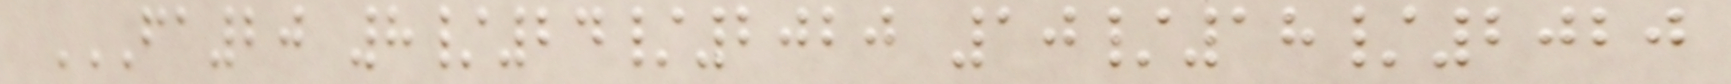FA20 8/24/2020 10/18/2020
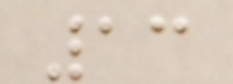13
